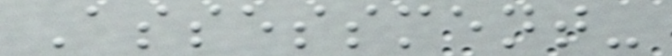Assessment-
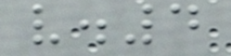v.4
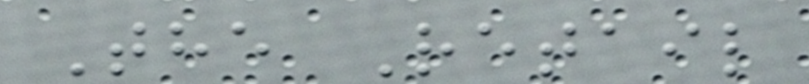The Retail
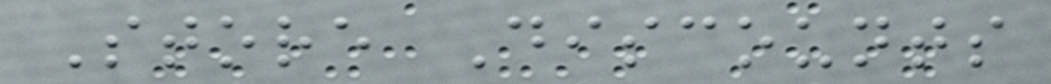Store Discounts
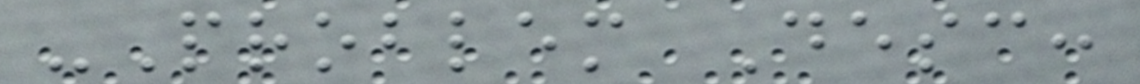-Problem Desc:
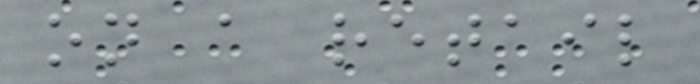on a retail
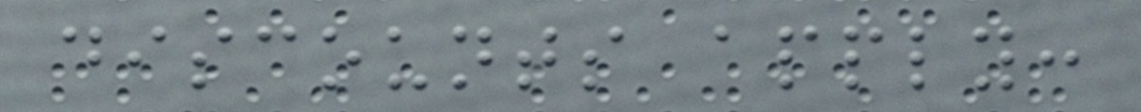discounts apply:
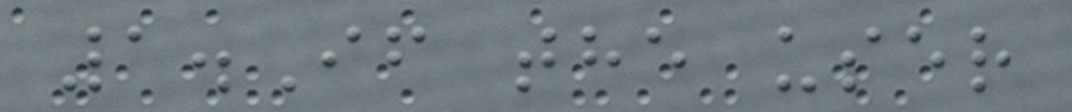1.If the user
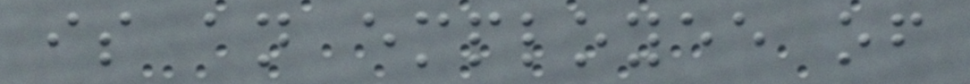is an employee of
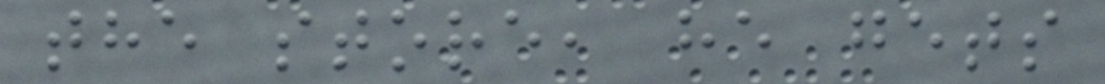the store, he gets
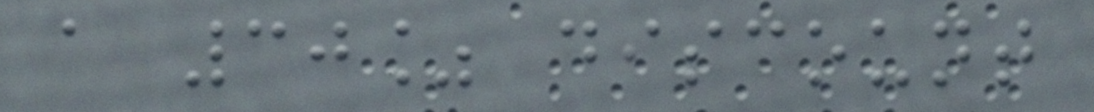a 30% discount
